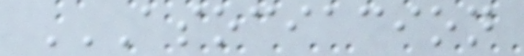ASOCIACION
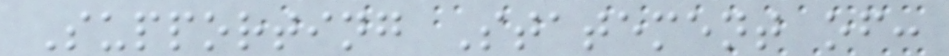Supporting Statement of:
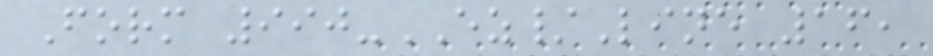Form 990-EZ/Line 16,
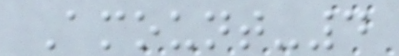Amount-4
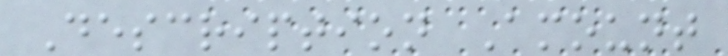Description Amount
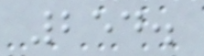254.
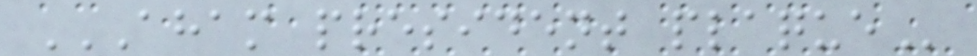AHAM PRESIDENT PLAQUE
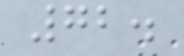72.
